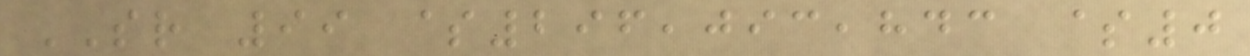SR 99 $296,093,843 $0
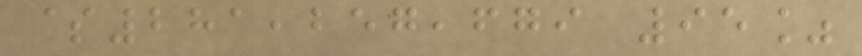$281,257,679 95%
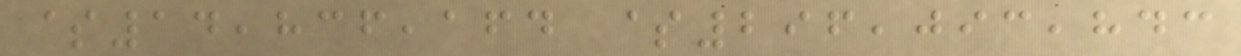$14,836,164 $296,093,843
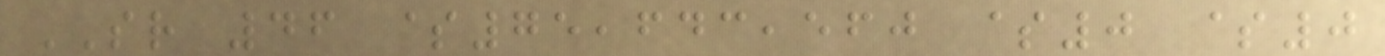SR 46 $75,643,560 $0 $0
